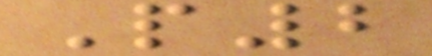P2
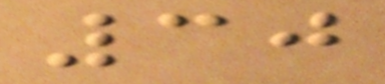30
